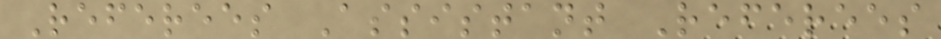Referees Assistant Referees
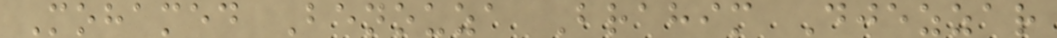Mohamed Benouza Brahim Djezzar
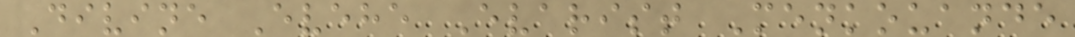Divine Evehe Evarist Menkouande
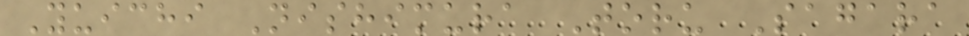Yuichi Nishimura Toru Sagara
